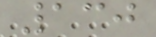130
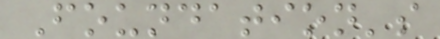Foundation's
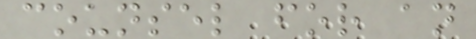counsel for an
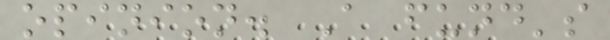opinion. A fund's
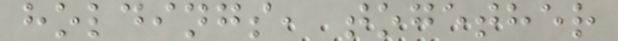holdings, together
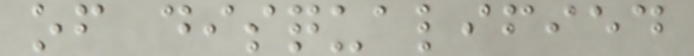of disqualified
